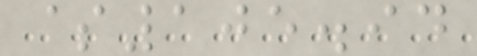$105.94
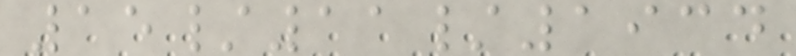15/11/1934
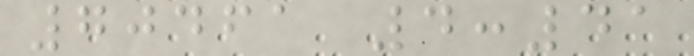70461 4:41
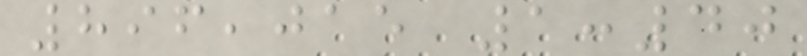896,015 1:40
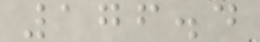176.4
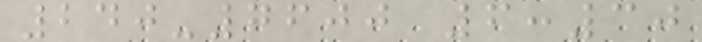240-7600 6:30
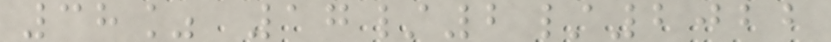38% 17/2/2022
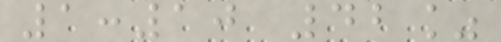1:10 42%
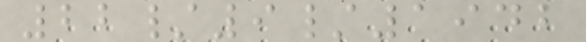22/9/1942
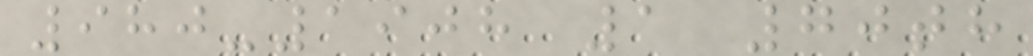980-1908 1 70th
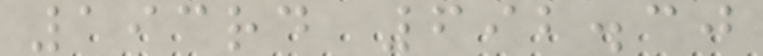193rd 692.30
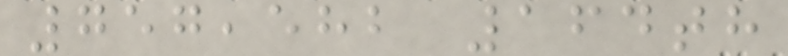757,582 164th
